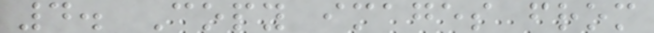4. Copy images from
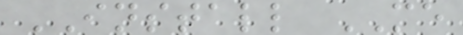INSTALL ME
